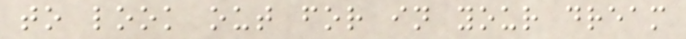to look out for in your dream
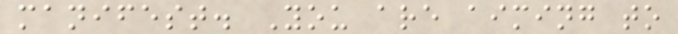manifest. You are aiming to
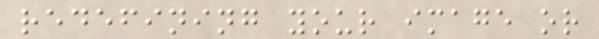redefining your image or
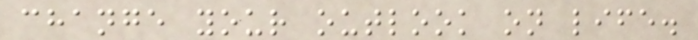change your outlook on life.
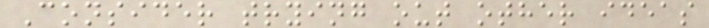Consider trying out other ideas
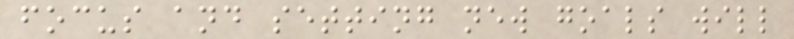focus and setting new goals will
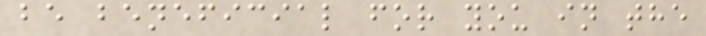be beneficial for you in the
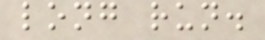long run.
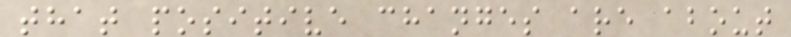that positive changes are about
